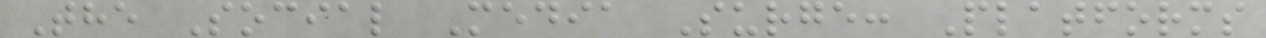The Social Media Surge: Platforms
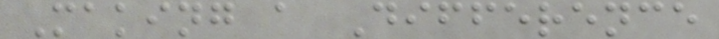Making a Difference
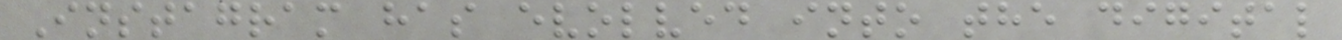Instagram has evolved into the digital
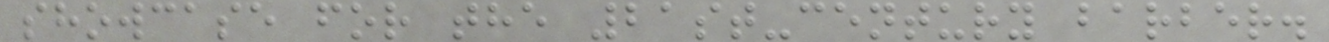showcase for the 21st-century barber.
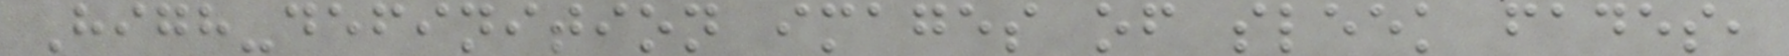High-definition images of sleek fades,
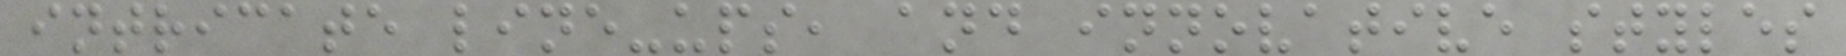intricate line-ups, and innovative styles
